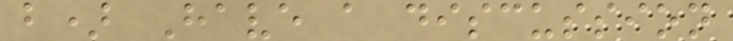b) Have a discussion
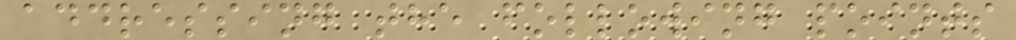addressing the following points
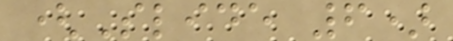(Slide 6)
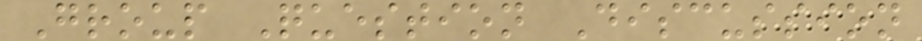Group Question Discussion
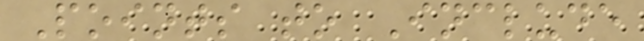Points to Include
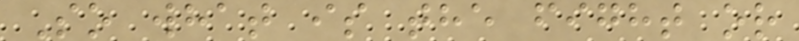So what is the fight or
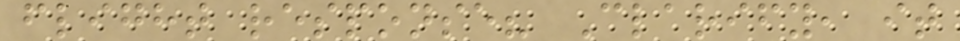flight response? Clarify, it
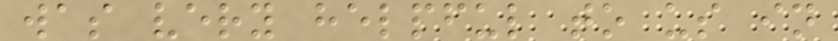was very helpful to us in
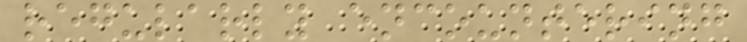regularly encountering
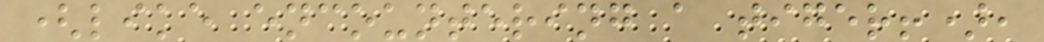(like encountering a tiger!),
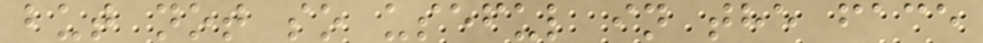but not so useful in the face
